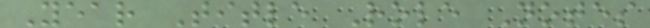Year Title Role Notes
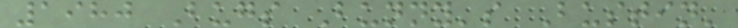1980 Bugs Bunny's Bustin'
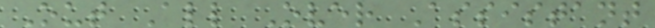Out All Over Assistant
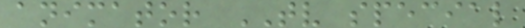animator TV special
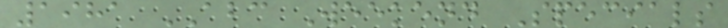1981 ABC Weekend Specials
